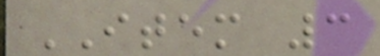ITEM 3
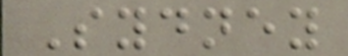Sydney
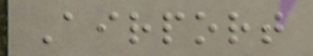Airport
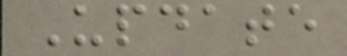Update
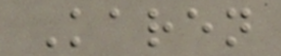Karen
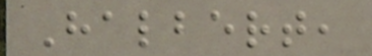Halbert,
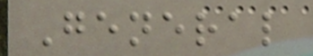General
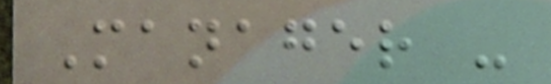Manager -
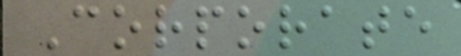Corporate
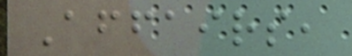Affairs,
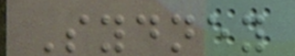Sydney
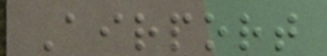Airport
